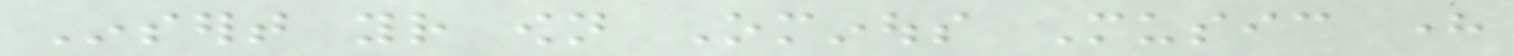Insert your own Ominous Music here
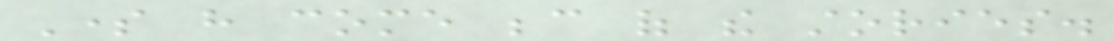Some have come because of the stories.
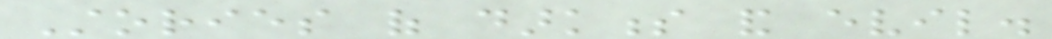Stories of darkness and evil.
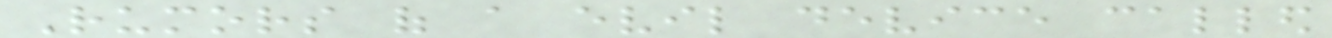Rumors of a evil device called
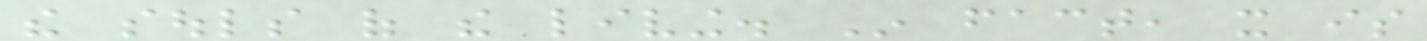the souls of the living. In fact, it is
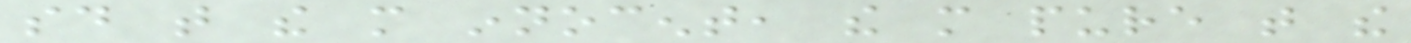said that the more innocent, the more pure that the
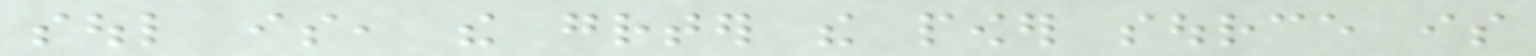soul is, the greater the power source is
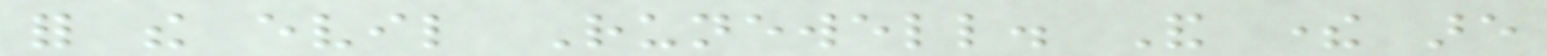for the evil Runewell. And there are
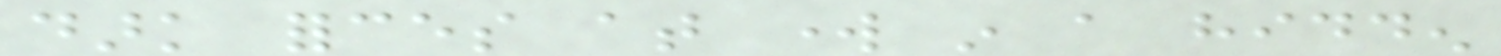dark forces at work in a hidden
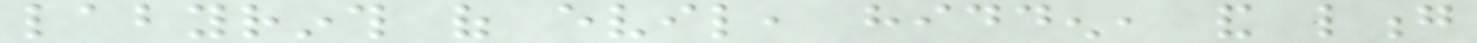labyrinth of evil, hidden, and long
